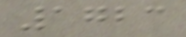1723
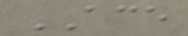ACE
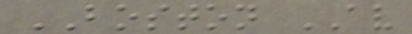BOSTON AV
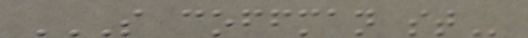S COFFMAN ST
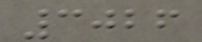3026
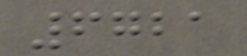6721
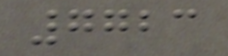7723
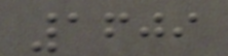1609
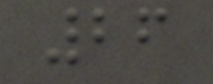26
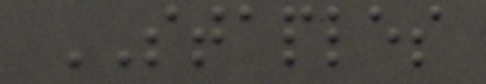STAPLES
